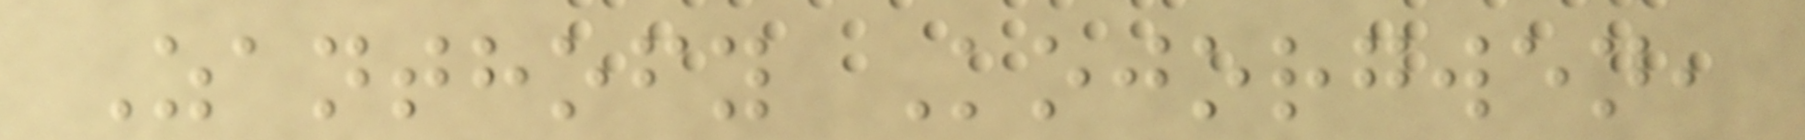Zanthofy Kojorgwen,
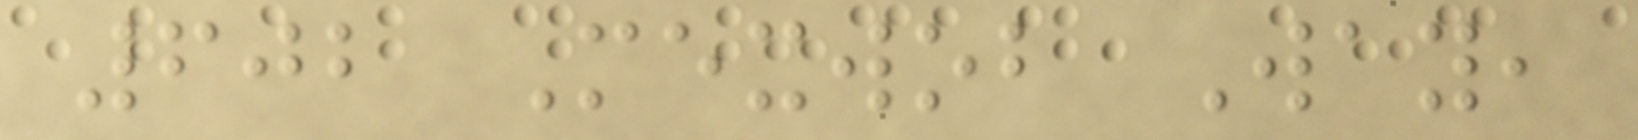602 Mexwob Way,
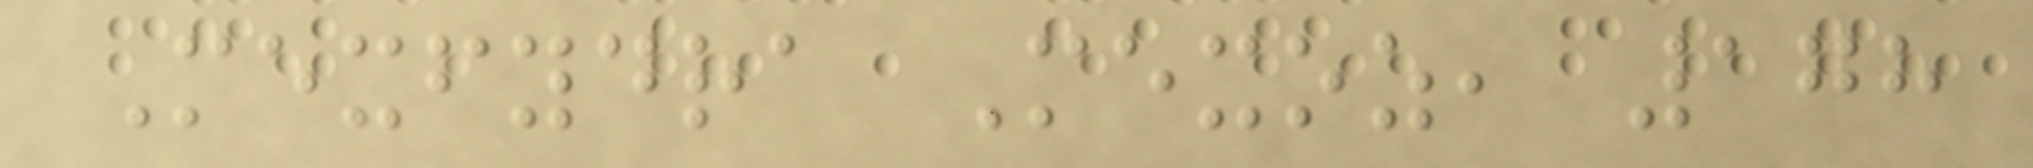Mexfydra Mexoz, 178
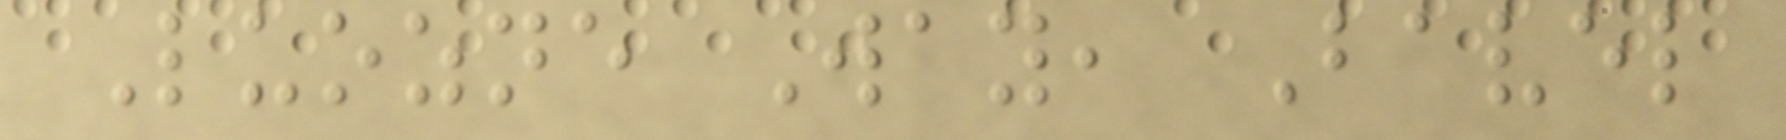Luozne Way, Bavel
